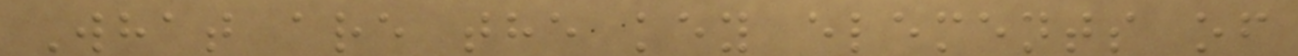What are the key elements of
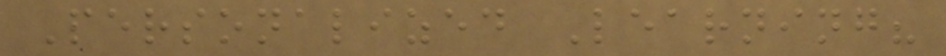Personalized Learning?
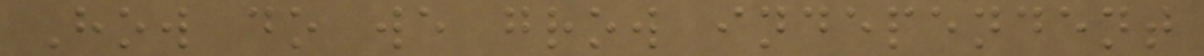How do we grow independent
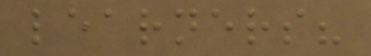learners?
